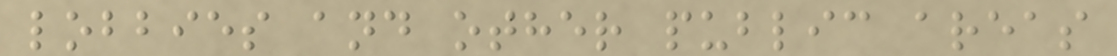lobbies and other public areas
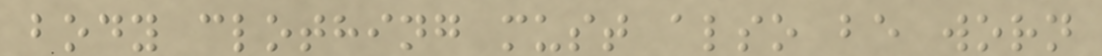body clothing must also be worn
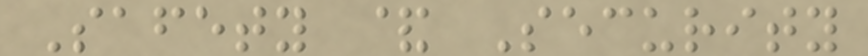Safety & Security
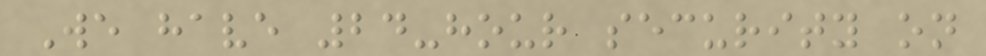We have 24-hour security on
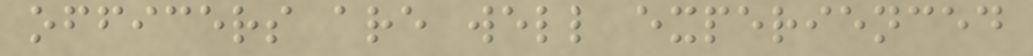officers are well experienced
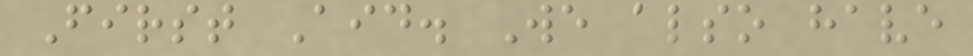First Aid. We also have
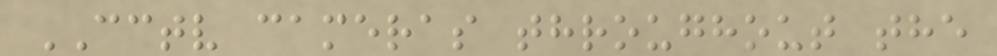CCTV cameras throughout the
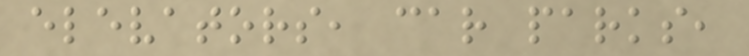elevators, car parks,
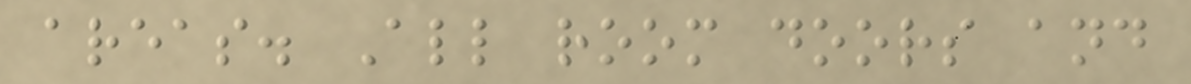areas. All room doors and
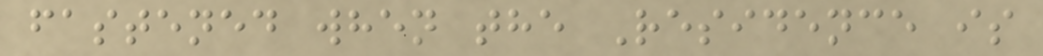fastened when the Residence is
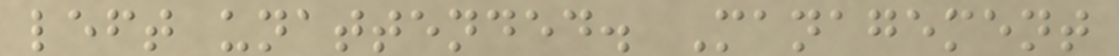left unattended. Management
